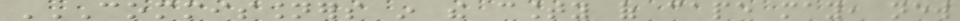COMMISSIONERS IN THE COUNTY OF CAPE MAY, NEW
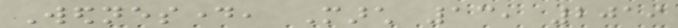Wednesday, March 13, 2019
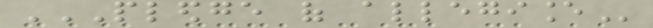PLEDGE OF ALLEGIANCE
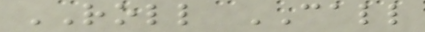ROLL CALL
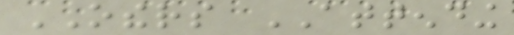OTHERS ATTENDING
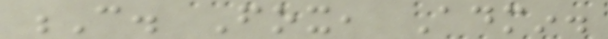C. Fox, Admin.
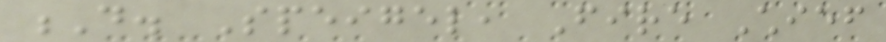D. Speigel, Fire Chief
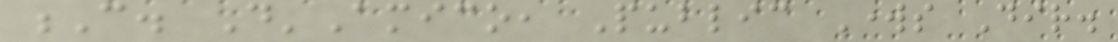C. D'Amico, Public Works Dir.
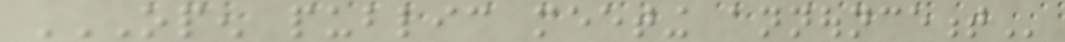OPEN PUBLIC MEETING ANNOUNCEMENT
